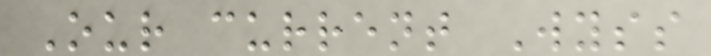Our current Wyss
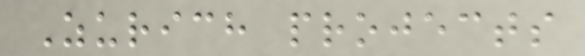Zurich projects
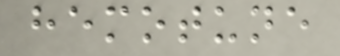hemotune
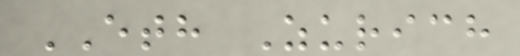ETH Zurich
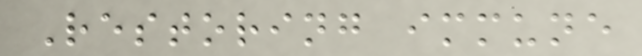Restoring immune
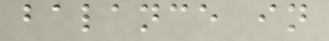balance in
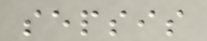sepsis
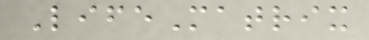LifeMatrix
